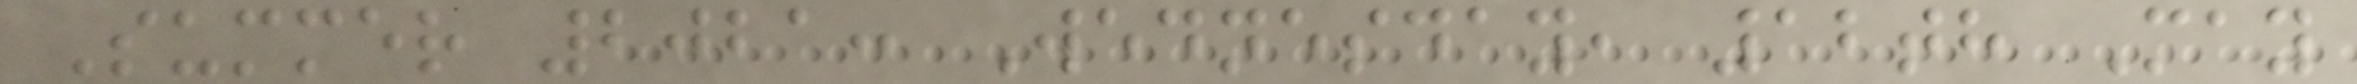Summer 2021: Wednesday, 12th May
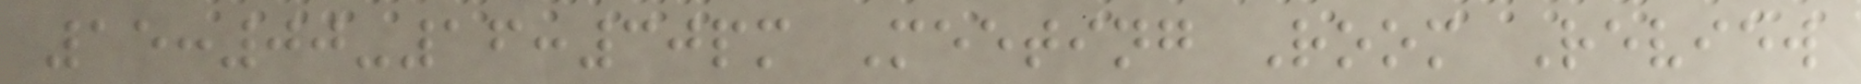15:00-16:30pm Meeting Room Review
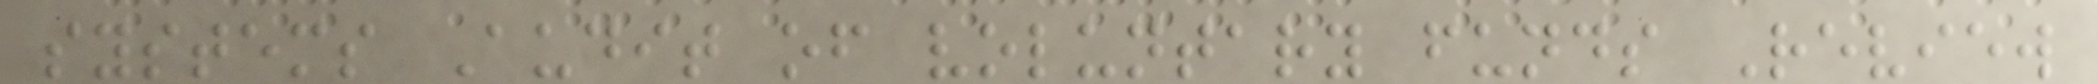systems Audit of voluntary funds Review
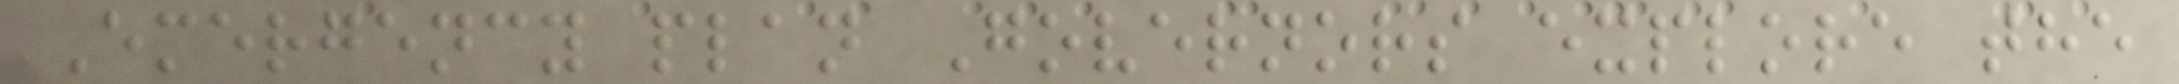Emergency plan Governors explore the
